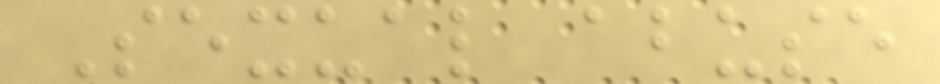Sexual abuse
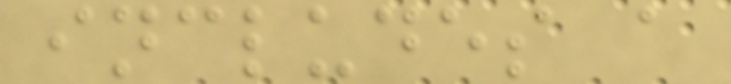includes a
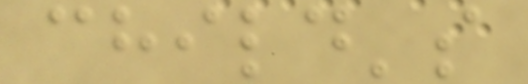child's
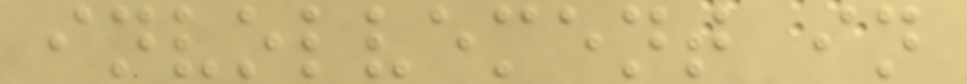involvement in
